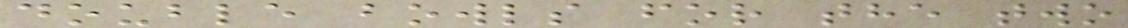double bowls for the two
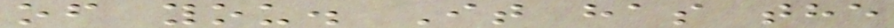of you. It has the
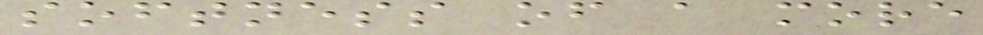softness of a more
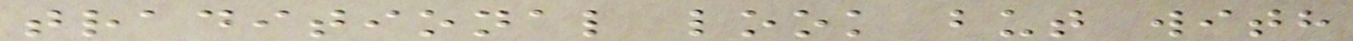traditional look but with
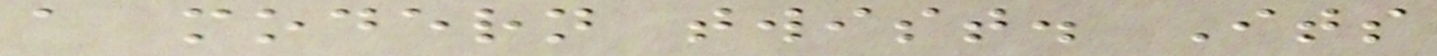a modern twist. Its
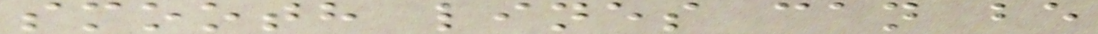smooth lines can be
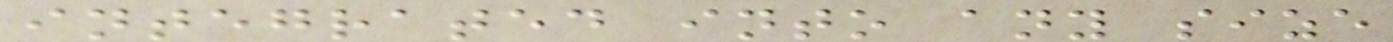integrated into any size
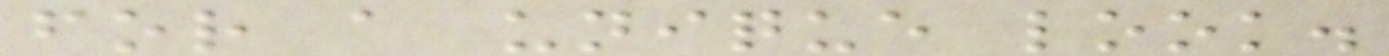for a unique look.
